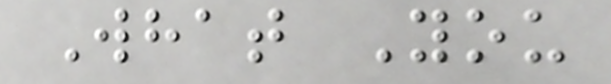What You
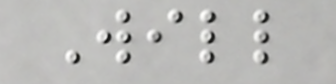Will
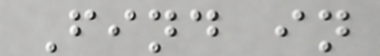Find in
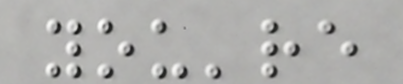you're
